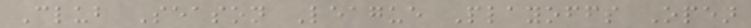Club Season League Playoffs Open
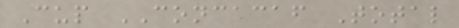Cup CONCACAF Total
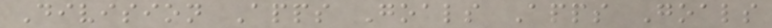Division Apps Goals Apps Goals
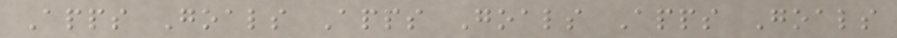Apps Goals Apps Goals Apps Goals
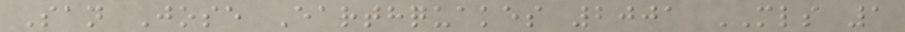San Jose Earthquakes 2001 MLS 1
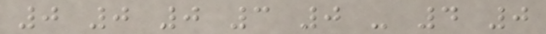0 0 0 3 0 - 4 0
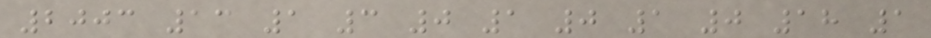2003 13 1 3 0 1 0 1 0 18 1
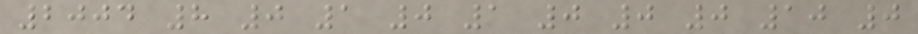2004 8 0 1 0 1 0 0 0 10 0
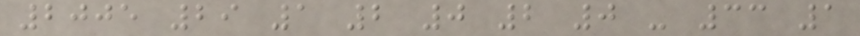2005 29 1 2 0 2 0 - 33 1
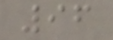96
